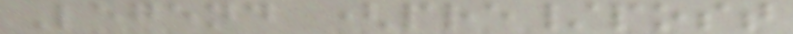Legend (pre/post
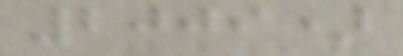2009)
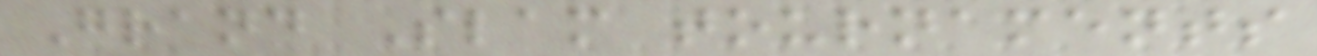Grand Slam tournaments
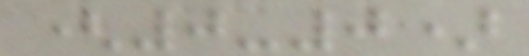(0-0)
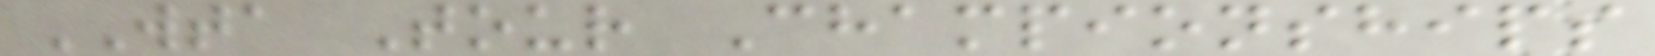WTA Tour Championships
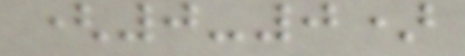(0-0)
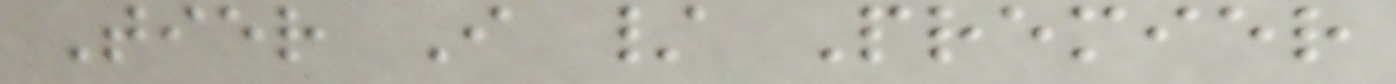Tier I / Premier
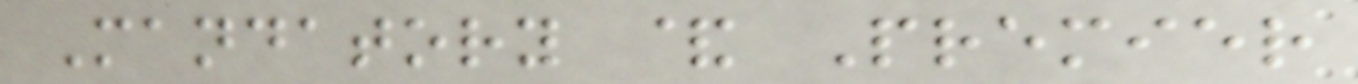Mandatory & Premier
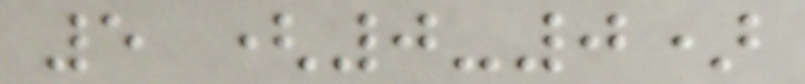5 (0-0)
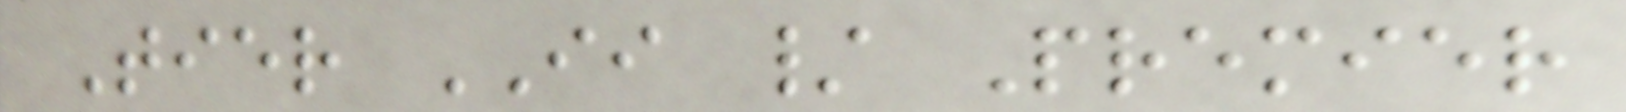Tier II / Premier
